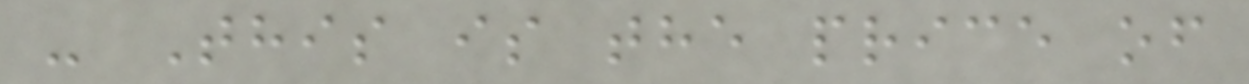- This is the price of
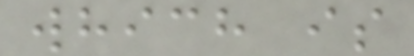which is
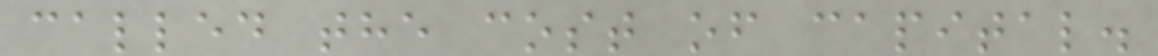called the cost of capital.
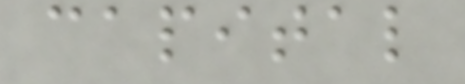capital
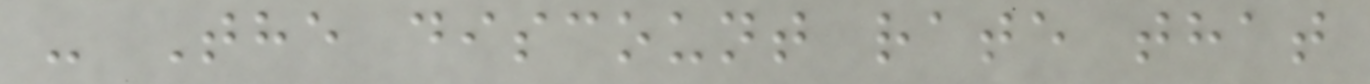- The discount rate that
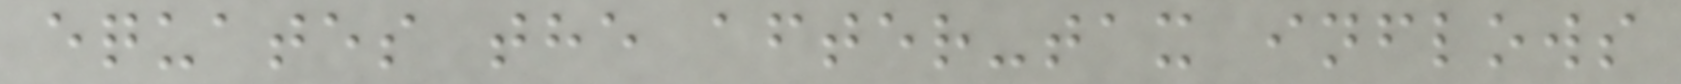equates the after-tax inflows
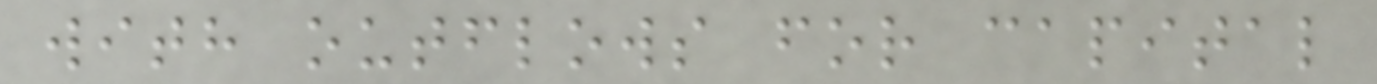with outflows for capital
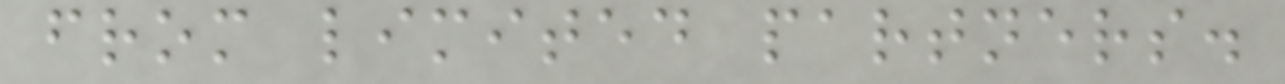from limited partners.
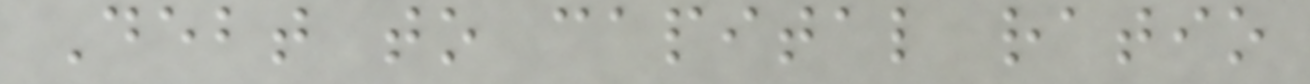Debt to capital ratio
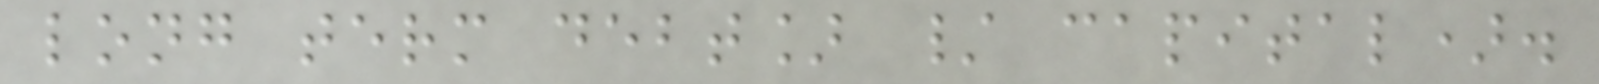long term debt] / capital).
